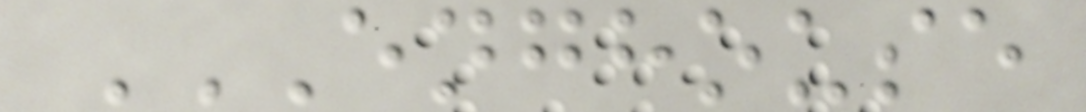ENGHOUSE
